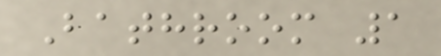Bathroom 1
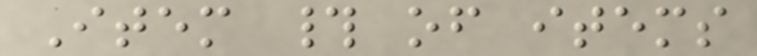Item # of items
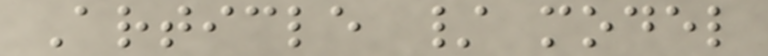Article / model
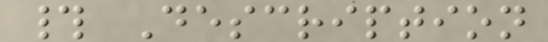# Description
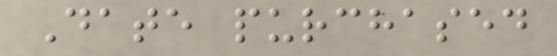Date purchased
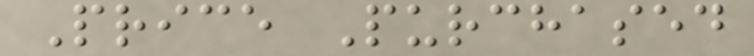Price Purchased
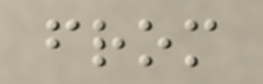from
